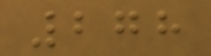278
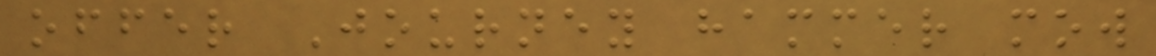offer Journey hammer mow
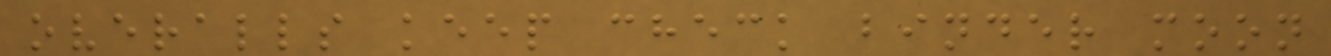overalls keep check binder moon
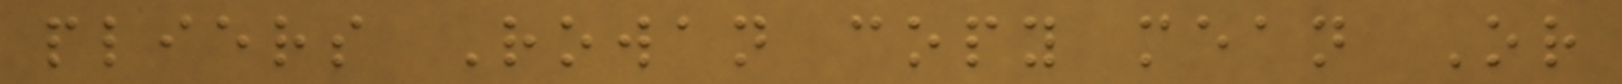pliers Rowan copy mean Or
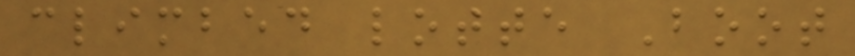climbed lotte Boot
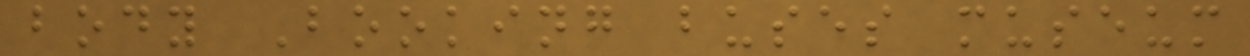body Booking buses museum
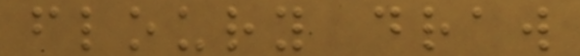floury draw
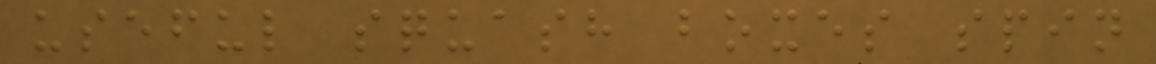useful squash boxes spin
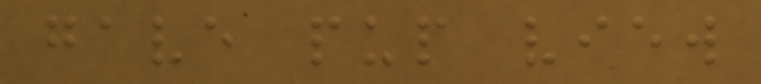gave pup view
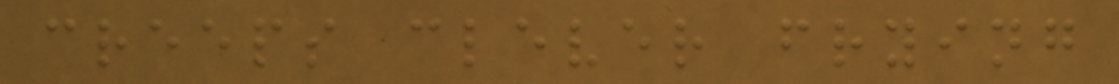creeps clever frying
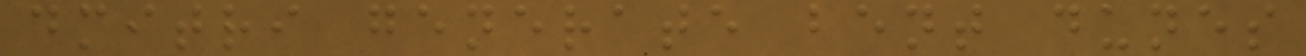dmitri generate bent dunes
